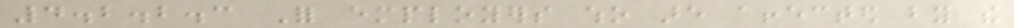4.2.2.3 For employers who are affected by the
